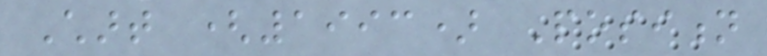Chart (1993) Position
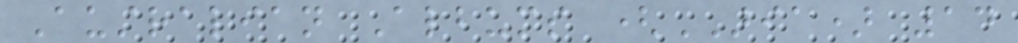Australian Albums (ARIA) 14
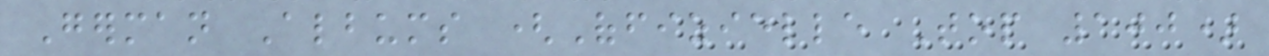German Albums (Offizielle Top 100)
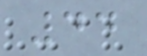44
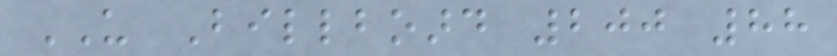US Billboard 200 88
